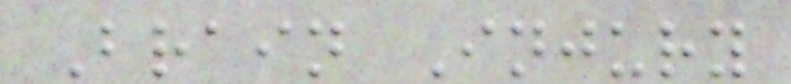Brain Injury
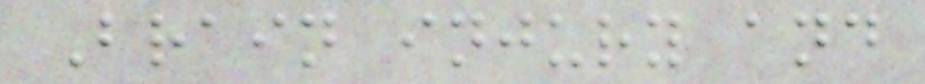Brain injury and
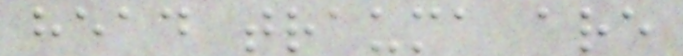head trauma are
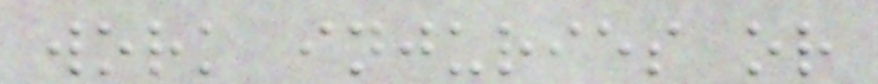work injuries or
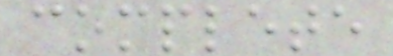complete
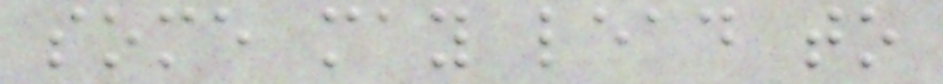some may lead to
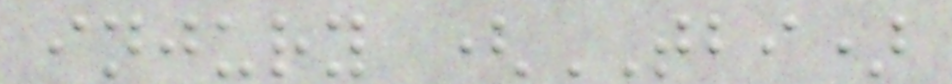injury (TBI)
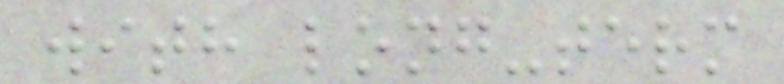with long-term
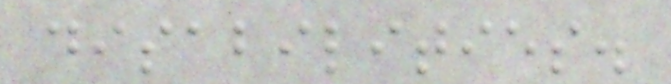disabilities.
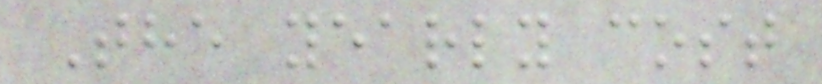The yearly cost
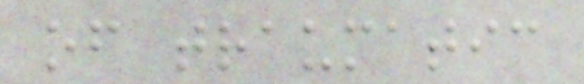of traumatic
